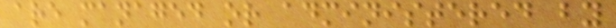are managed or administered by
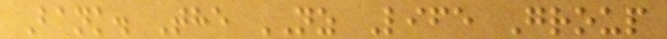Bank. The NZ Life Group
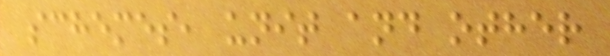schemes, unit and other
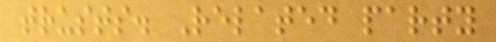trusts. Related party
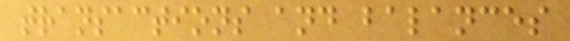transactions and balances
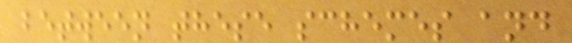between these schemes and
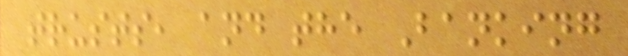trusts, and the Banking
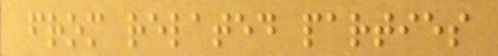from related parties
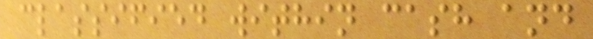classified within cash and
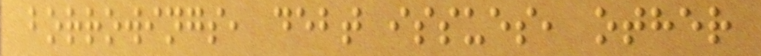borrowings, debt issues, other
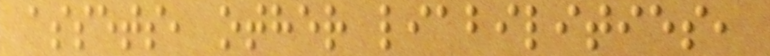assets, other liabilities,
